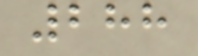288
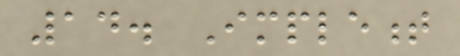14. Implement
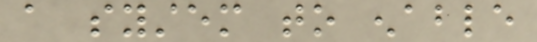a system to enable
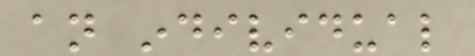an individual
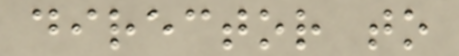director to
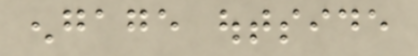engage outside
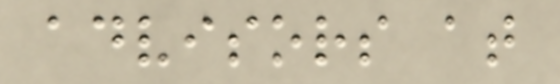advisors at
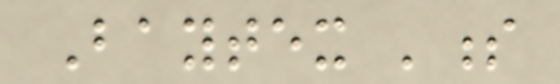Baytex 's
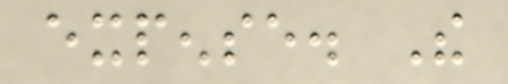expense. The
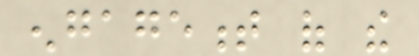engagement of the
